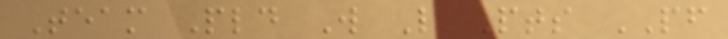Team Pld W L Pts PF
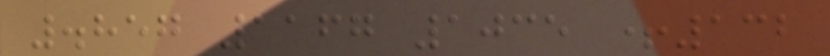.857 1167 1035 +132
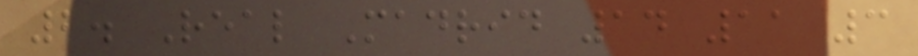2. Real Madrid 14 11 3
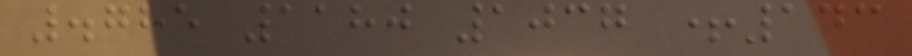.785 1180 1037 +143
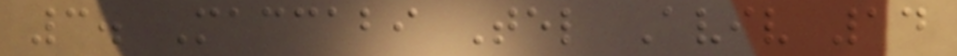3. Maccabi Tel Aviv 14
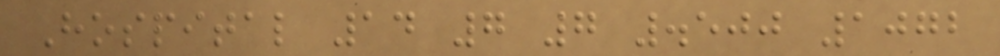Hospital 14 7 7 .500 1072
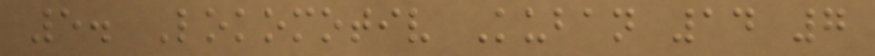5. Lokomotiv Kuban 14 7
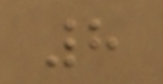8
